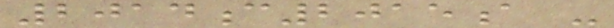2014c2015a -
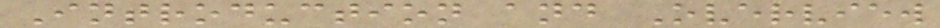Introduction and Overview
